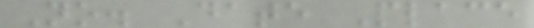No. Date Place
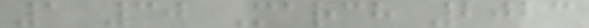1 30 March 2023
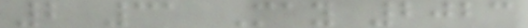2 31 May 2023
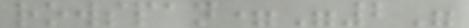rowspan="2"
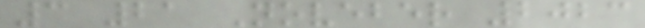3 21 Noveber 2023
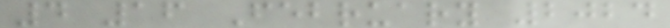4 16 February 2024
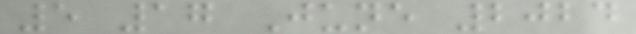5 17 June 2024
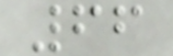66
